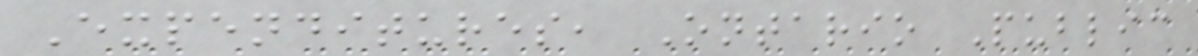Expenditures, Ontario Public
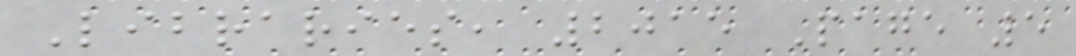Libraries, 2015 Page 5
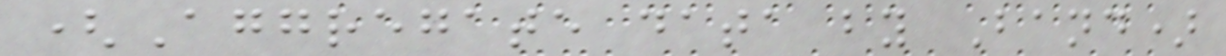(Aggregate data by Band)
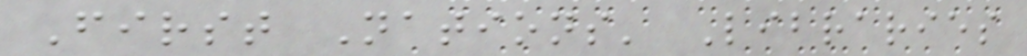First Nations' Libraries
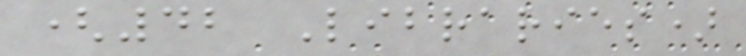(42 Libraries)
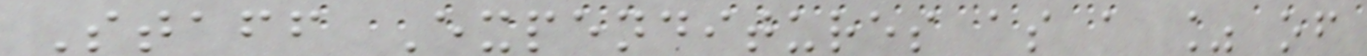Staff Expenditures as a % of
